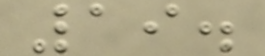19.
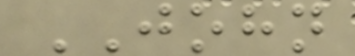JOHN
